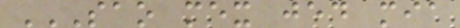SAO MEX JED MIA
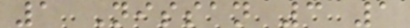1 Nissan 3 1
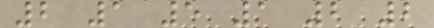2 1 5 1 2 2
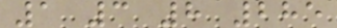1 3 8 285
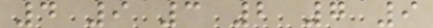4 9 3 2 7 9
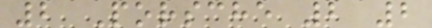2 Porsche 2 2
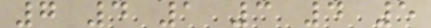7 4 1 3 4 5
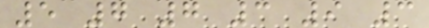5 7 7 3 9 3
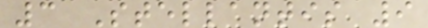3 Stellantis 9
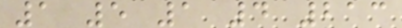1 5 1 4 213
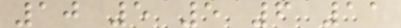10 5 5 6 11
